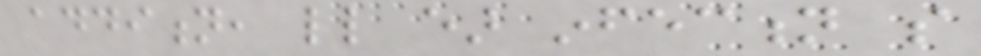addition, little ear infection so
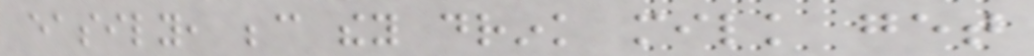easily, because they drink milk get
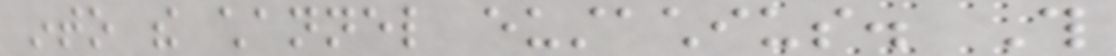into the channel eustachius. This
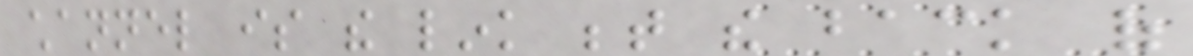channel is the link between the back of
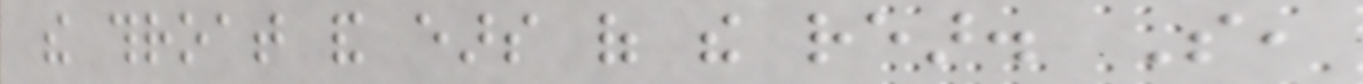the throat and ears of the rear. So,
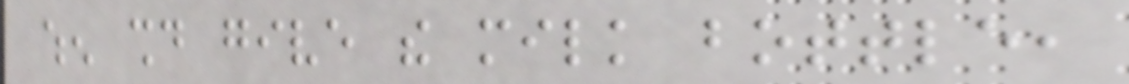when should give the milk bottle,
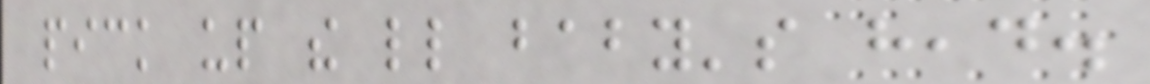pick up the little baby's head.
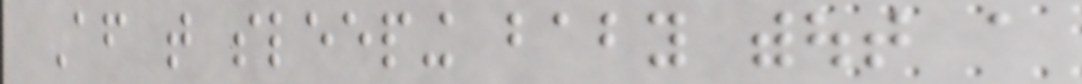After that sleeping baby without a
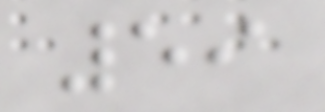59
